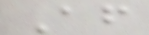After
